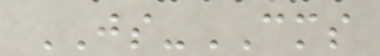JS-CMS
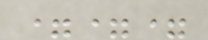===
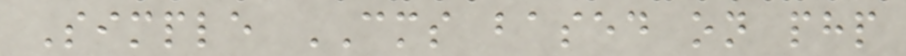Simple CMS based on php
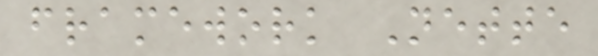framework Nette
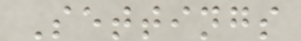Settings
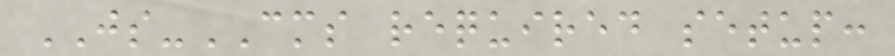JS-CMS required setup:
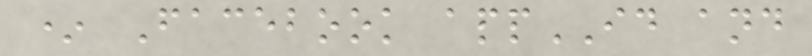* Facebook appID and
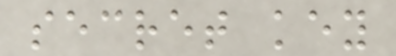secret key
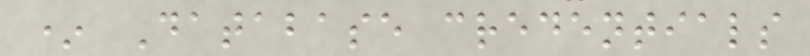* Database credentials
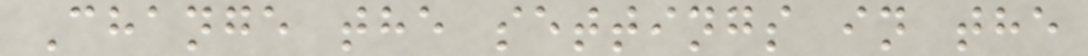Change the settings in the
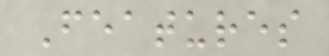Features
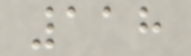118
